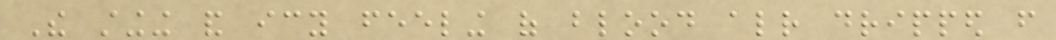The stinging and icy feeling of blood already dripped from
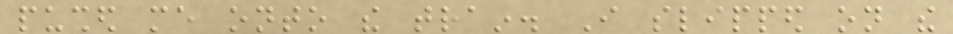pushed me onto the train. I slipped on the
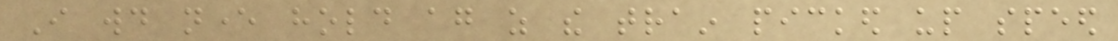I would never hold again as the train picked up speed
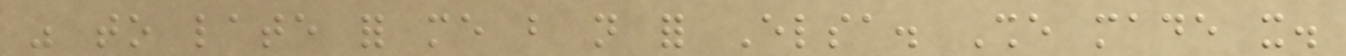was to late for me but not for Elsa. She made it.
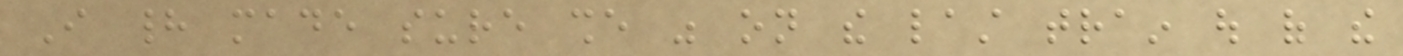I had made sure she was on the last train out of the
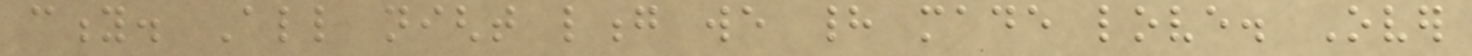city. All night long we had made love. Over
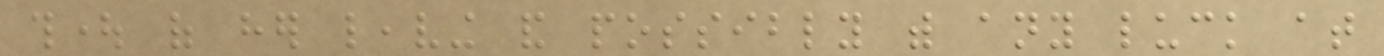thought of her leaving and possibly with any luck at
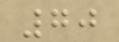70
